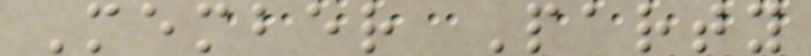Member Party
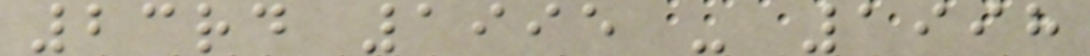23rd 1995 - 1998
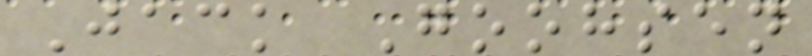Jack Goohsen
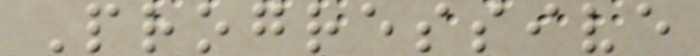Progressive
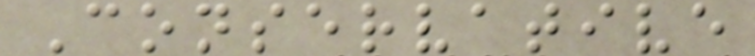Conservative
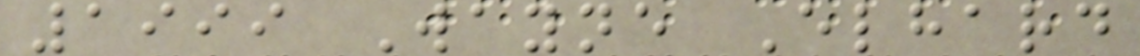1999 Wayne Elhard
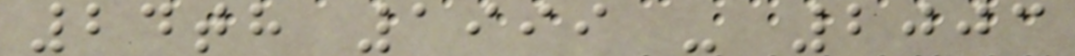24th 1999 - 2003
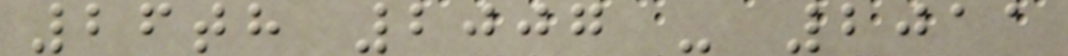26th 2007 - 2011
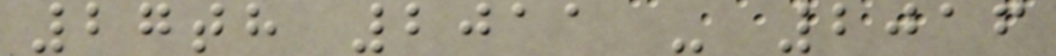27th 2011 - 2016
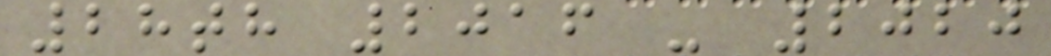28th 2016 - 2020
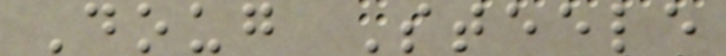Doug Steele
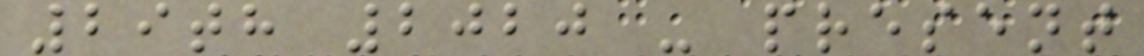29th 2020 - present
